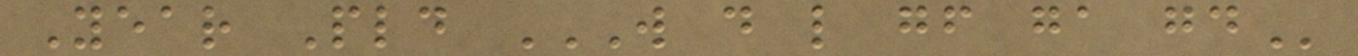Year Pld W D L GF GA GD
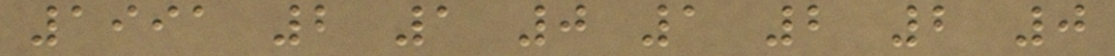1991 2 1 0 1 2 2 0
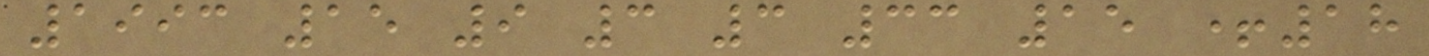1993 15 9 3 3 33 15 +18
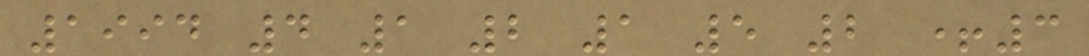1994 4 1 2 1 5 2 +3
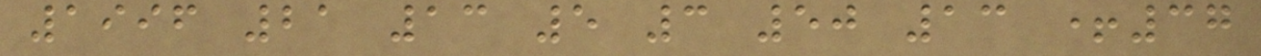1996 21 13 5 3 50 13 +37
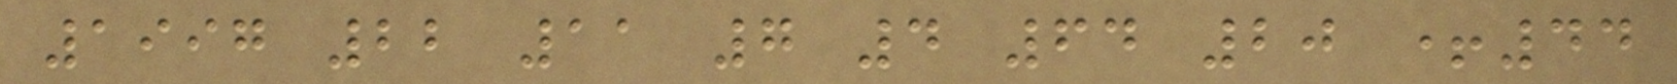1997 22 11 7 4 64 20 +44
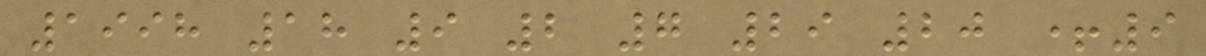1998 18 9 2 7 29 20 +9
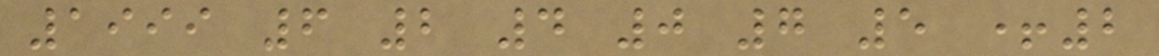1999 6 2 4 0 7 5 +2
